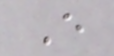E
